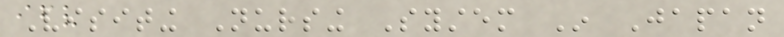Visiting Nursing System In Japan
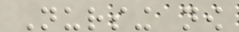Nursing now
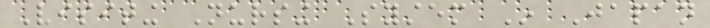Visiting Nursing System In Japan
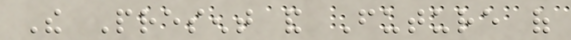The Present and Future of
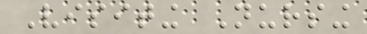Visiting Nursing
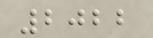2022
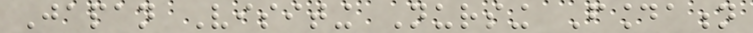Japan Visiting Nursing Foundation
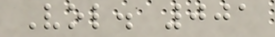Vol. 001
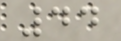44
